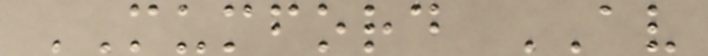MUMFORD AV
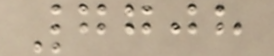7708
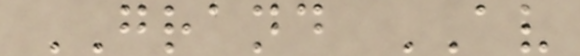GRAND AV
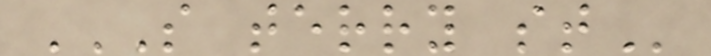S TERRY ST
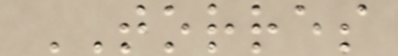TORRES
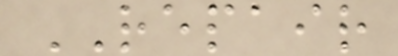REPAIR
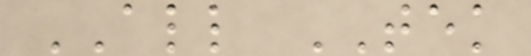ALL TEK
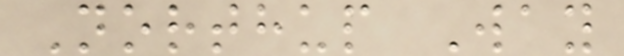Northup Way
